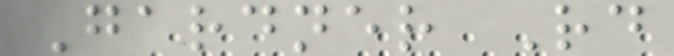Gardner Rd
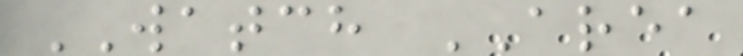WATCH AREA
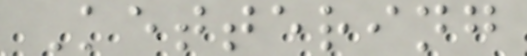Kettering
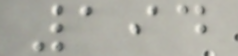194
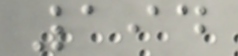194
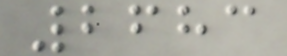2683
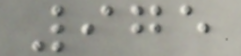975
